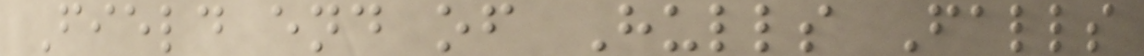Field end of Hulls Falls
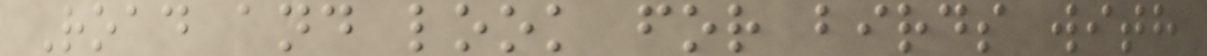Road and look for birds with
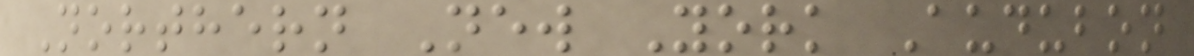Northern New York Audubon
